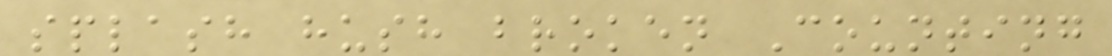splash hush broken Counting
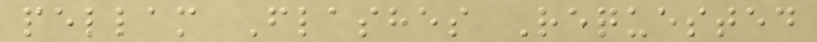pellam Flashes Requested
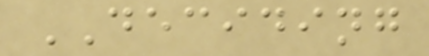DECIDING
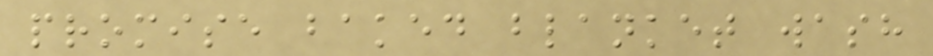promise baked blanket wash
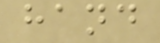hand
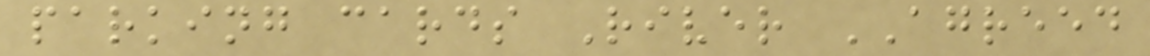parking cards River AGREED
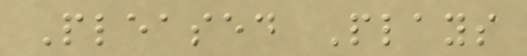Pleased Plays
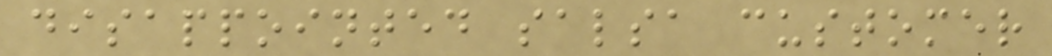disappointed salsa customer
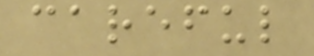careful
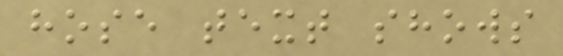hose text shows
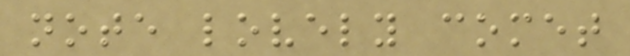note lovely comet
